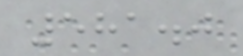581.0
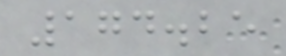174.25
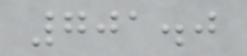701.0
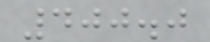400.0
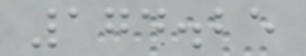174.25
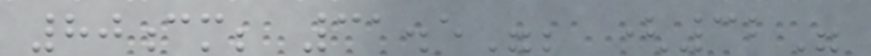80cm; 31.5"; (32"
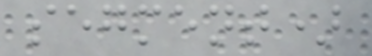segment)
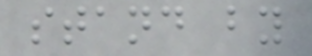stand by
